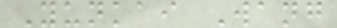Yunkai Wang
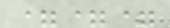===
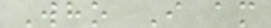Who I am
